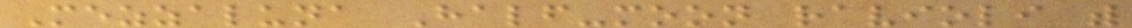Mezzaluna Half-moon ravioli with
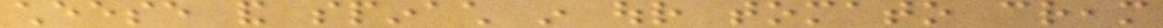cheese and spinach in our tomato cream
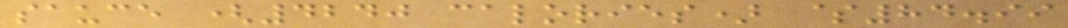sauce (4240 calories) $84.99
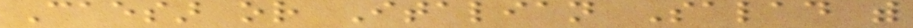Caesar or Italian Salad with
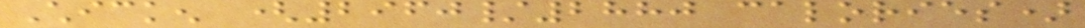Chicken (2960/2880 calories)
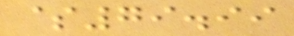$79.99
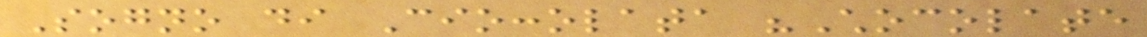Sogno di Cioccolata "Chocolate
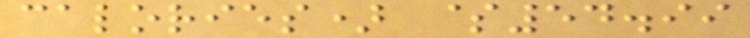calories) $54.99
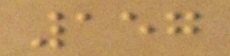157
